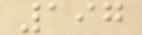197
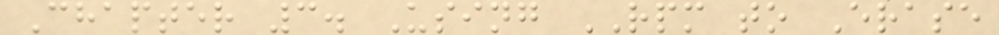Chapter 3. Using RPM to Erase
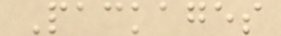Packages
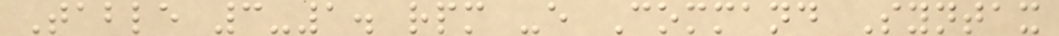Table 3-1. rpm -e Command Syntax
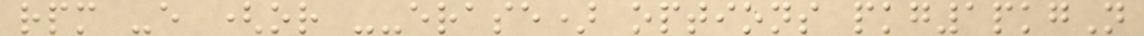rpm -e (or --erase) options pkg1pkgN
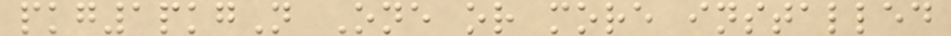pkg1pkgN One or more installed
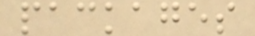packages
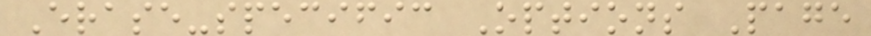Erase-specific Options Page
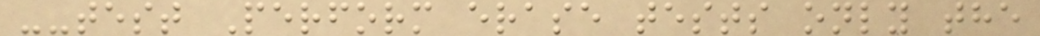--test Perform erase tests only the
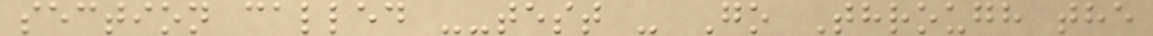section called --test - Go Through the
